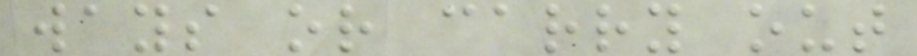ways or carry out
